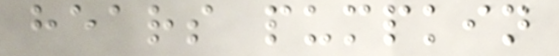hears pumpkin
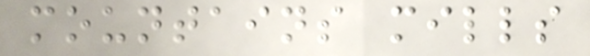mountains mills
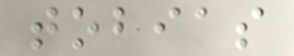tobias
